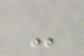-
